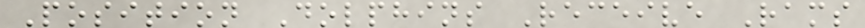Position Dolphins Receive Rams
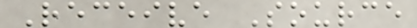Receive Source
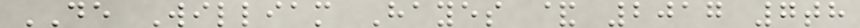DE William Hayes & 2017 7th
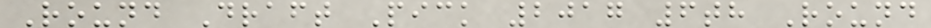Round Draft Pick 2017 6th Round
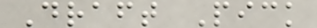Draft Pick
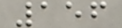156
